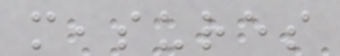measures
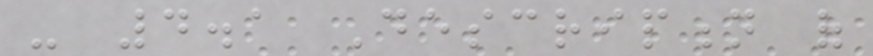- 4.1 Description of
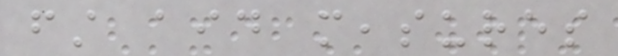first aid measures
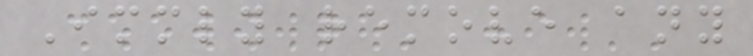Immediately remove any
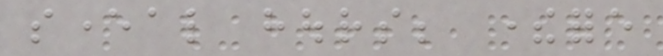several hours; therefore
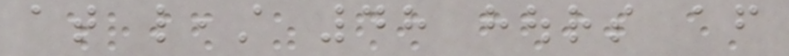at least 48 hours after
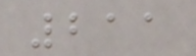211
